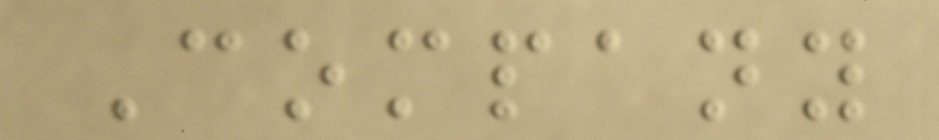Company
